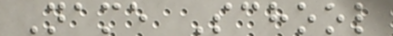Name School
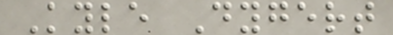Kyle Dygert
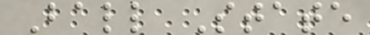Ball State
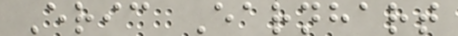Eric Earnhart
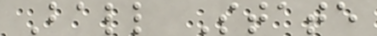Ball State
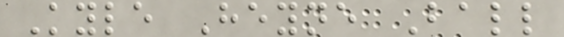Kyle Heyne Ball
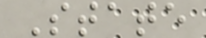State
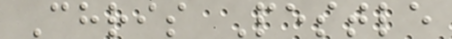Chris Pestle
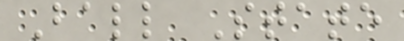Ball State
